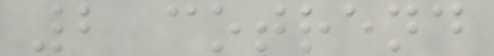2 cotrend
